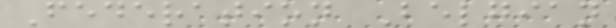Federation Belgian
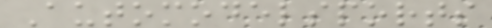Automodelsports
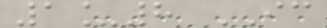1_8 IC
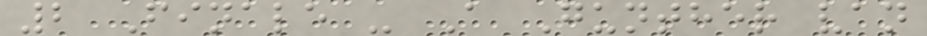2 Finale - A Gunther van
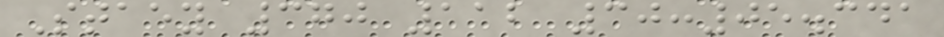Staey 370 112 30:05.341
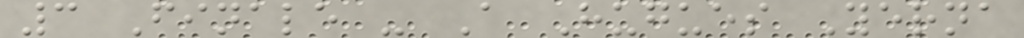3 Finale - A Hugues Yerna
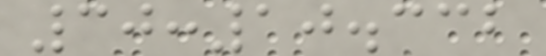30:10.332
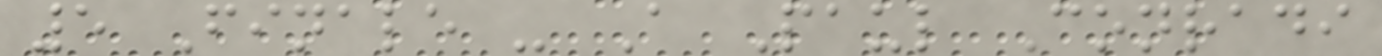5 Finale - A Paul Conradi
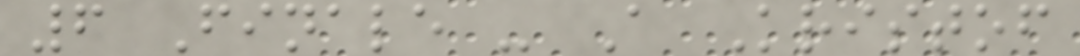6 Finale - A Kristof
